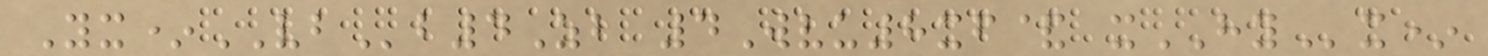Yx*VBb4Zb 4Wvu8xf& xHYx*
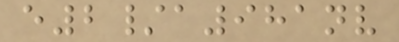e2/a981nv
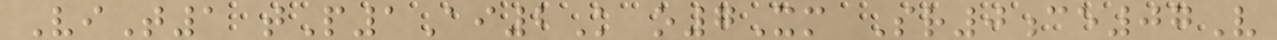ViT1 tP1Ai2K o7Xm Sr0ce07V
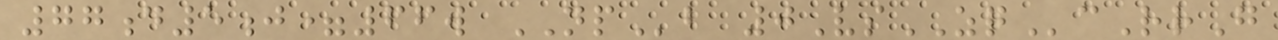77d5j=66w NPb 0VsZQcRrG
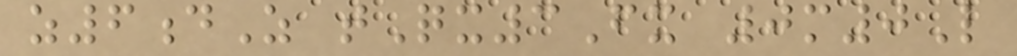z6dZ tQx3Fx 0m0L
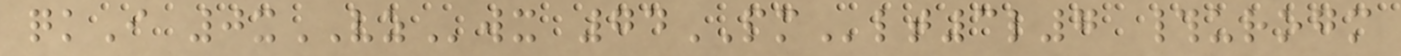qkI 0xVZwx 74PMlt3l7 #urogm
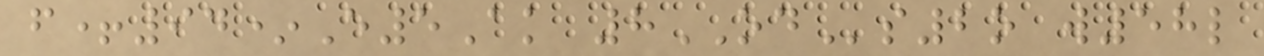f+94*E5Ak 8ODs2o w58l
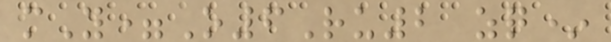mY=O6Ru2 zq*
